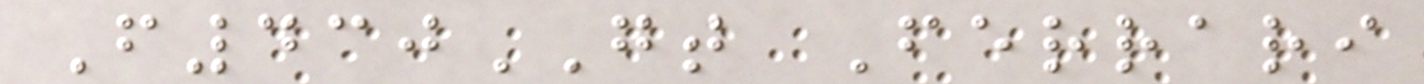F430GT Ferrari
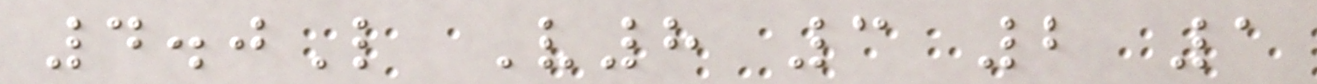4.0L V8 3 2 1
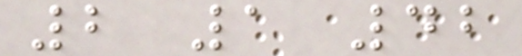2 1 42
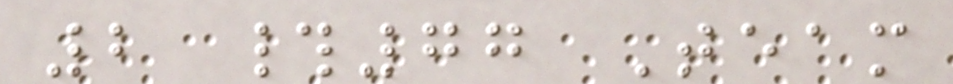2 #77 Team
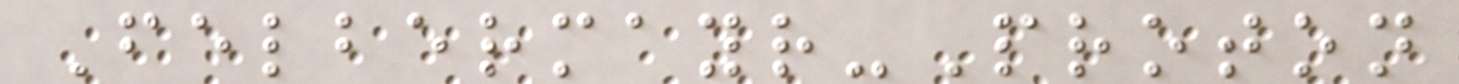Felbermayr-Proton
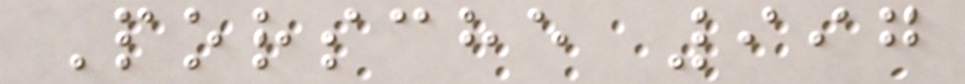Porsche 997
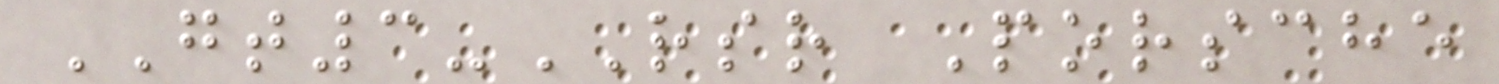GT3-RSR Porsche
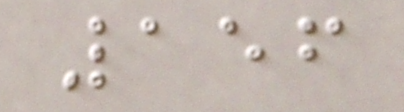156
